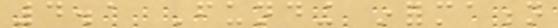4.1 Funding information
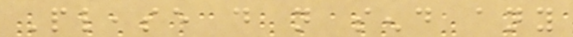Please do not send any
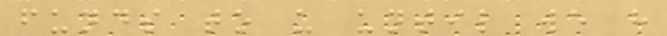funds to us until we have
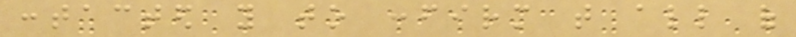contacted you to confirm that all of
